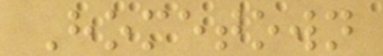Hometown
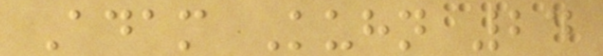Adam Kuhn 24
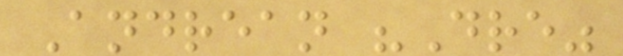Andrean "Dre"
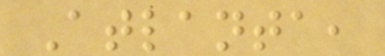Atlanta,
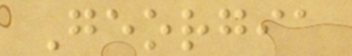Georgia
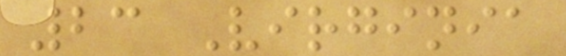23 Virginia
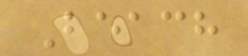Beach
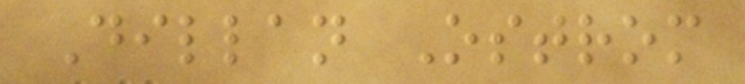Dillan Ostrom
